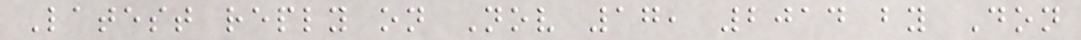Latest reply on Nov 17, 2014 by Don
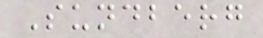Sundberg
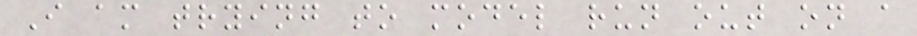I am trying to model run out on a
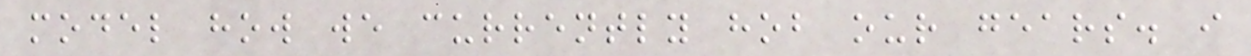model how we currently hob our gears. i
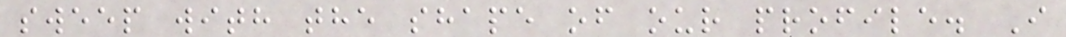sweep with the shape of our profile. I
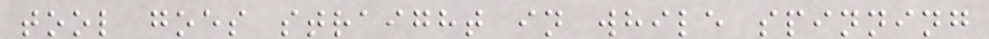tool goes straight in while spinning
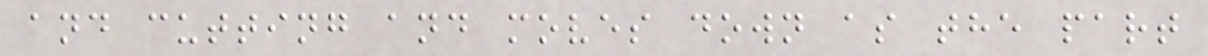and cutting and moves down as the part
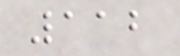112
